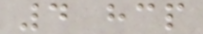4 hcp
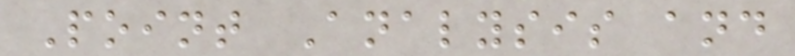Point Analysis and
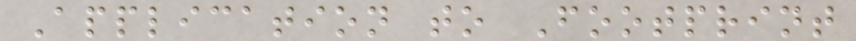Application to Footprint
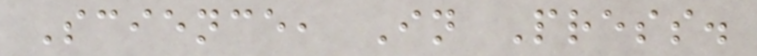Science, In Press.
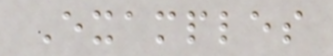Examples
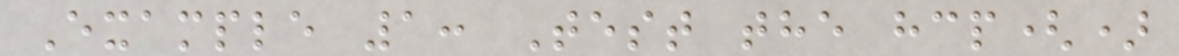Example 1: Test the hcp()
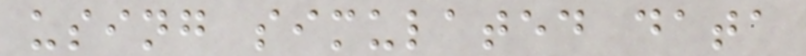using simulated data
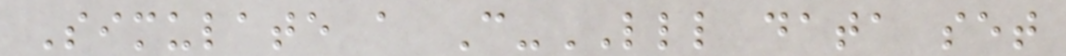Simulate a C-LLL data set
